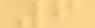6
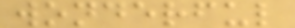wonderful
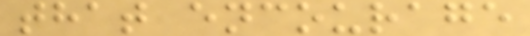that encourage
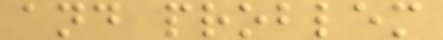and problem
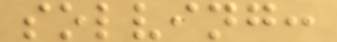solving:
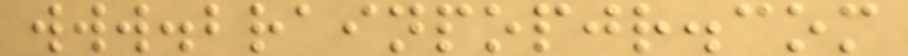www.brainpopjr.com
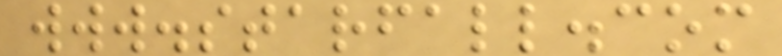www.starfall.com
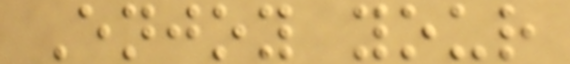Enjoy your
